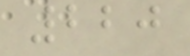220
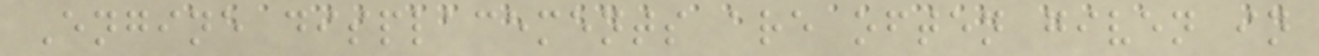Engine displacements are often given in
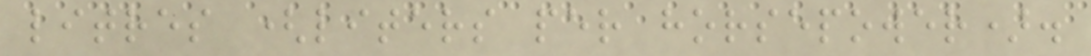litres (liters per horsepower).
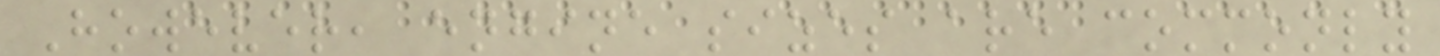However, engine sizes are commonly
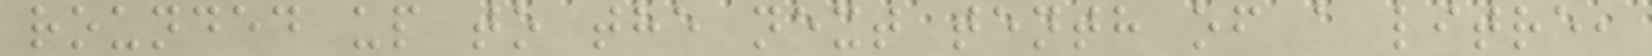rounded up to the next tenth of a litre,
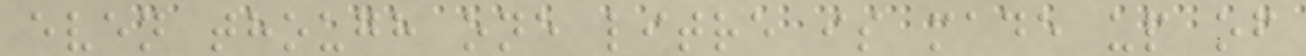even though one litre is made up of
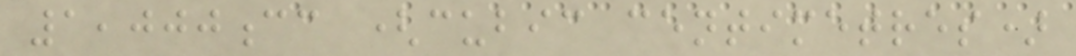1,000cc (cubic centimetres)
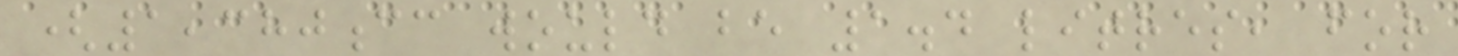(1,380cc would be 1.4 litres, for
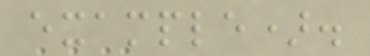example).
